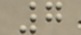7
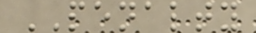PENALTY
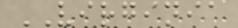VIRGINIA
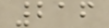216
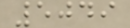5049
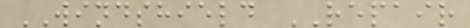WINDSHIELD REPAIR
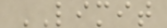LIMIT
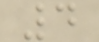4
